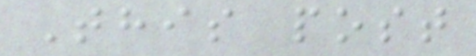This post
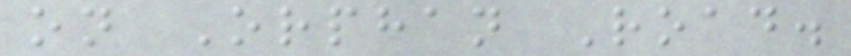on Orphan Road.
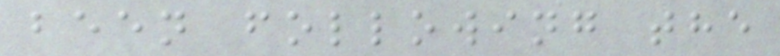been following the
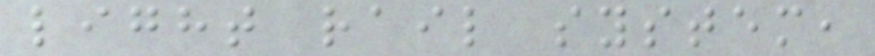light rail system,
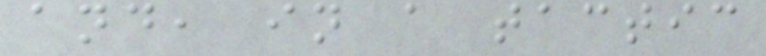and, in a tactic
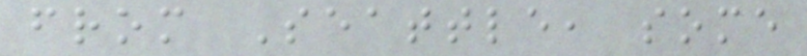from Seattle, some
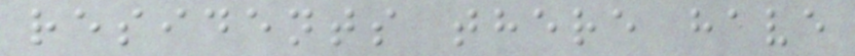residents there have
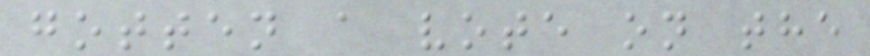gotten a vote on the
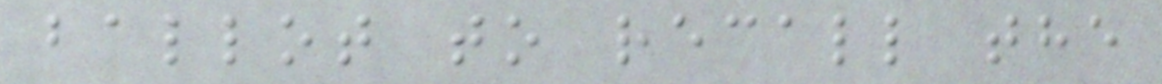ballot to recall the
